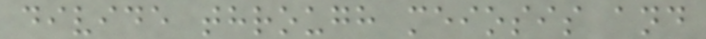divide through meiosis and
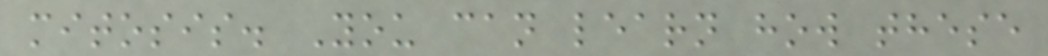mitosis. You can learn how these
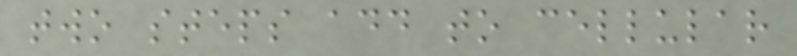two steps add to cellular
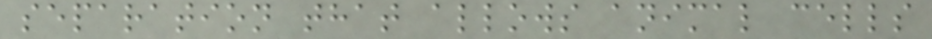separation that allows animal cells
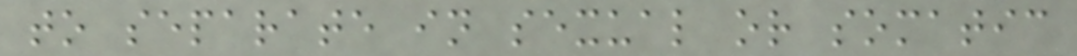to separate in sexual or somatic
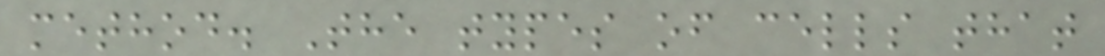method. The types of cells that
